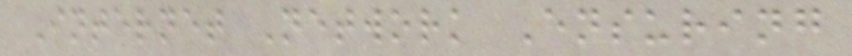Internet Network Ensuring
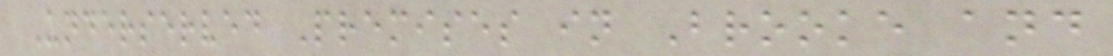Underserved Premises in Brooke and
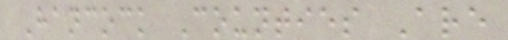Hancock Counties Are
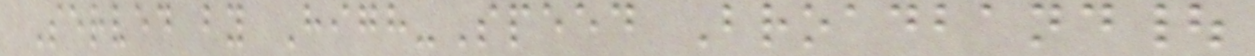Served by High-Speed Broadband|
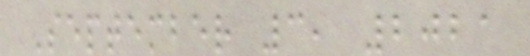September 3, 2021
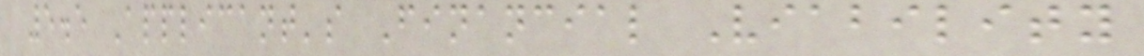5.5 Applicant's Financial Viability
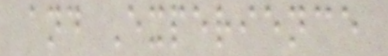and Experience
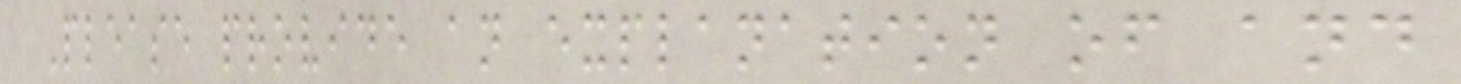Please provide an explanation of and
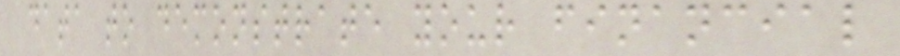data to demonstrate your financial
